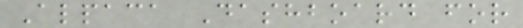Alpaca Dashboard for
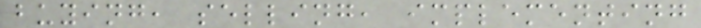buying, selling, implementing
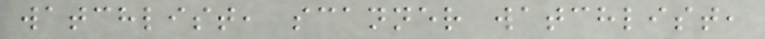watchlist, scanner watchlist,
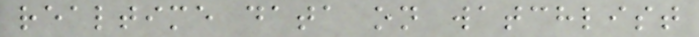realtime data on watchlist
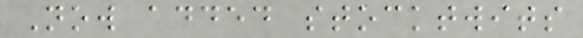Now added stocktwits
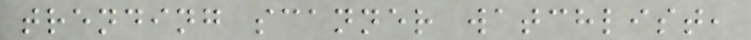trending scanner watchlist,
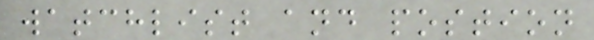watchlist and postion
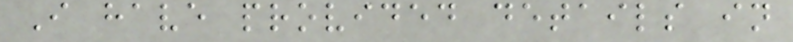I have provided details in
